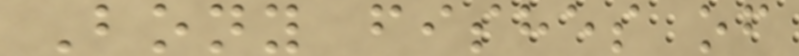Bony fishes of
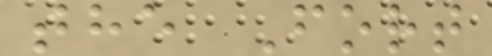the Fort
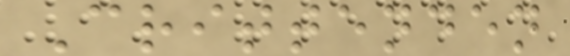Crittenden
